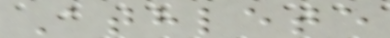Athlete
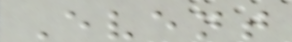Event
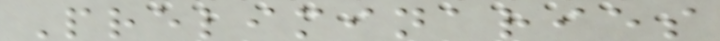Preliminaries
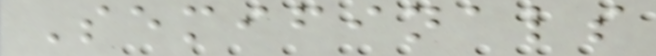Semifinals
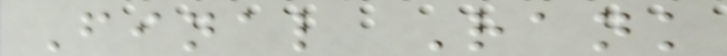Final Rank
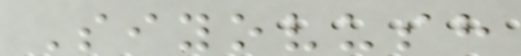Siyovush
